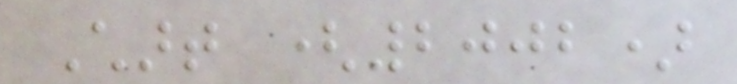Chart (2002)
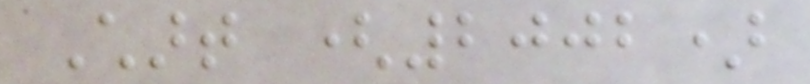Chart (2002)
